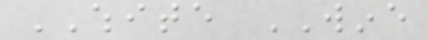WHITE WINE
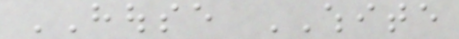HOUSE WHITE
